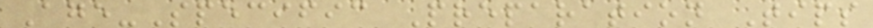Age-Specific Preparation Tips
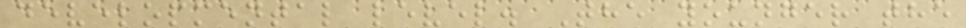developmental level. The younger the
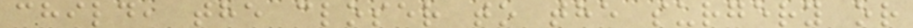child, the closer to the surgery or
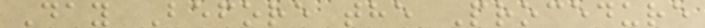Day Before the Procedure
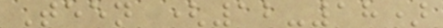Teen (12-18)
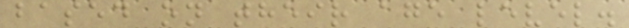based on their age level.
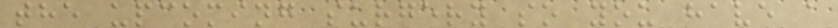the upcoming surgery so you have a
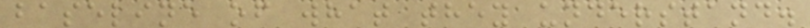baseline of what they understand.
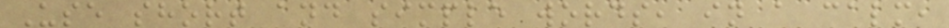Use short and simple words, in a calm,
